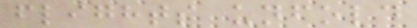flights unfold
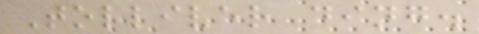Tolliver ding.
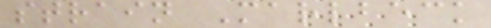strain Marlbeck
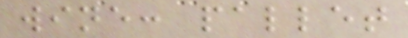wine: pallet
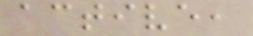active,
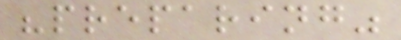"preparing"
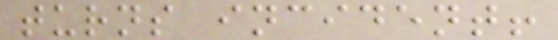turns incident!
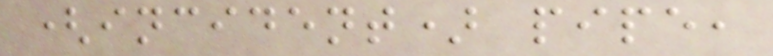(incident) pipe,
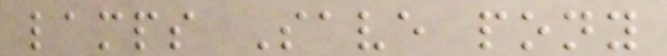lamps Save pony
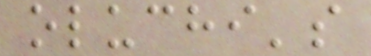oluchi's
